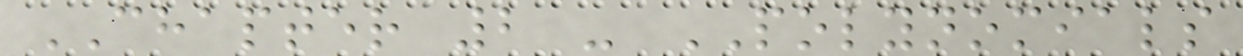CHAPTER 2 - POLYNOMIALS
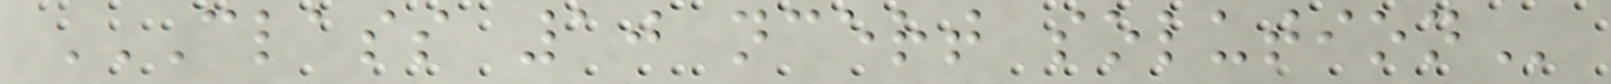CLASS 10 NCERT SOLUTION
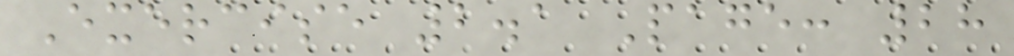Exercise 2.1 Page: 28
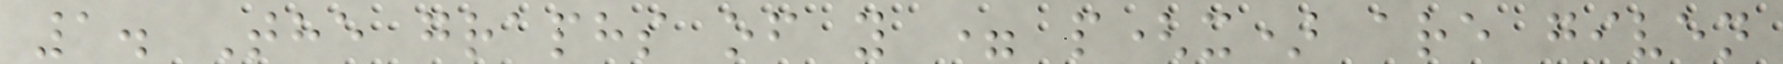1. The graphs of y = p(x) are given
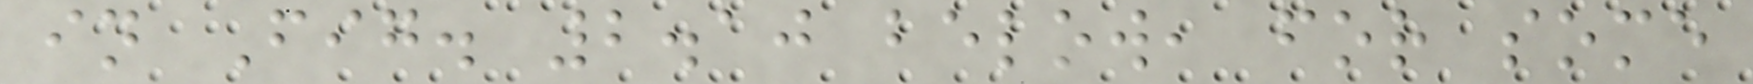in Fig. 2.10 below, for some
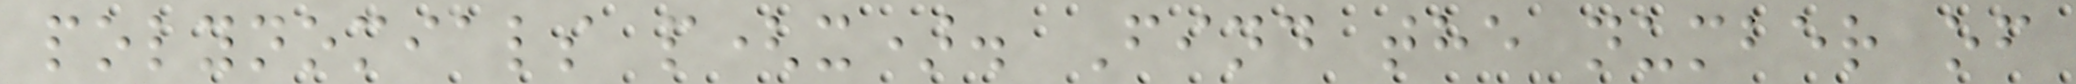polynomials p(x). Find the number of
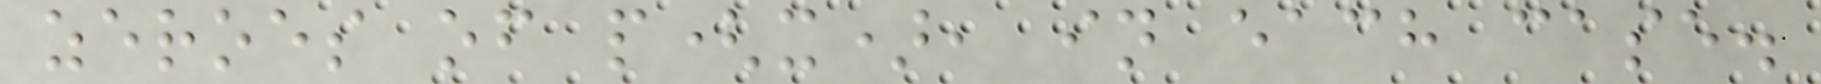zeroes of p(x), in each case.
